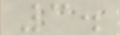3.
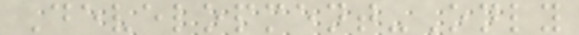Development-Only
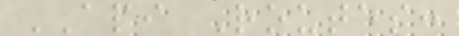API Routes:
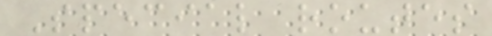Special routes
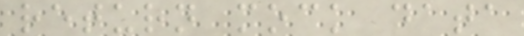return mock data
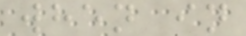when in
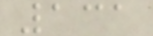131
